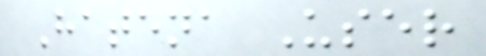Hatena User
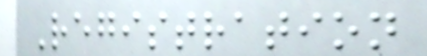Registration
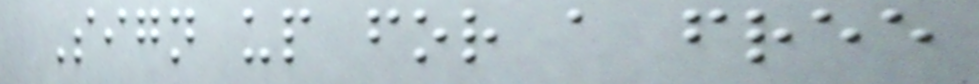Sign up for a free
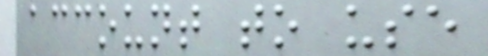account to use
